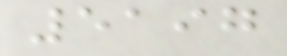5197
